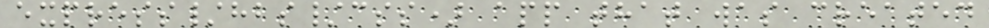express/hbs/css) app that was created
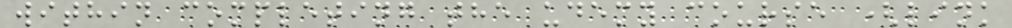within completing the udemy course (link
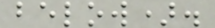below).
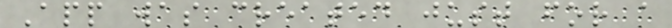App was created just for a
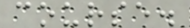course.
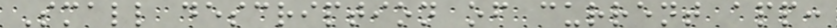Small description of current app:
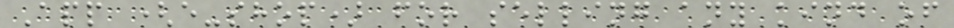App (e-shop) for selling any kind of
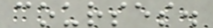courses.
